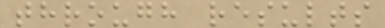through results
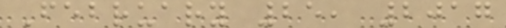February 25, 2017
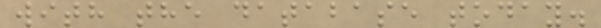with the database today.
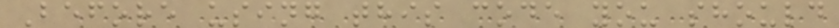Before using this code you should
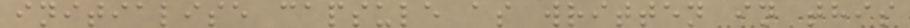initialise capsule as written in this
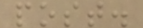post.
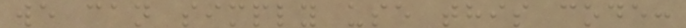we can simply use this code:
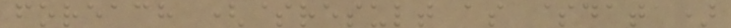foreach ($result as $data)
